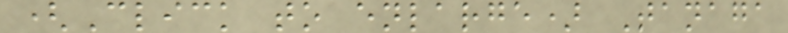(Click to enlarge) Tanaga
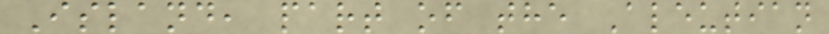Island, part of the Aleutian
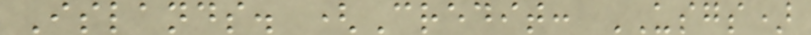Islands. (Credit: USGS)
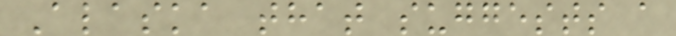Alaska that suggests a
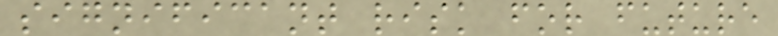significant risk for future
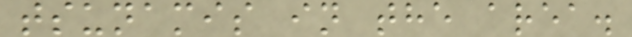tsunamis in the area.
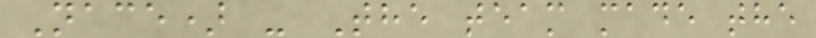Nace) - The team made the
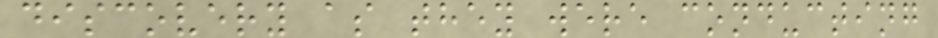discovery as they were conducting
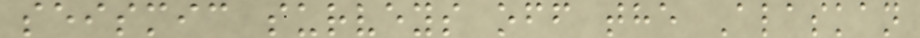seismic surveys off the Alaskan
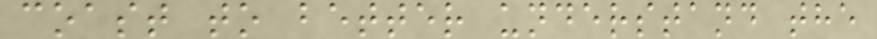coast to better understand the
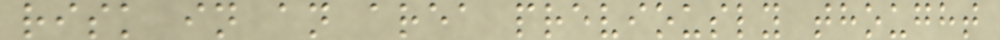risk in an area previously thought
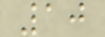10
